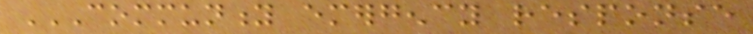COMMUNITY EMERGENCY RESPONSE
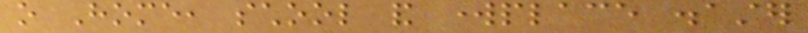o Home, school and workplace disaster
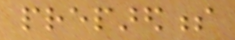preparedness
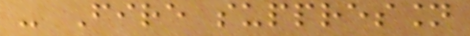- Fire suppression
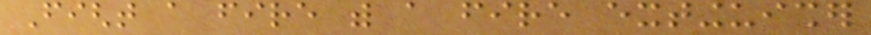Fight a fire with a fire extinguisher
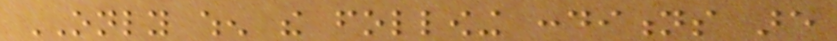ONLY when the following conditions are
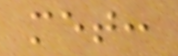met:
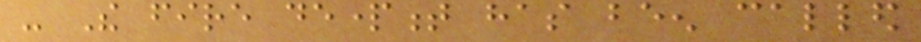- The fire department has been called
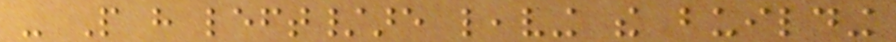- People have left/are leaving the building
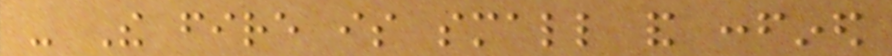- The fire is small and confined
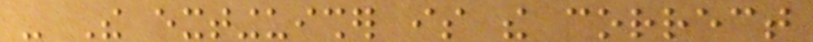- The extinguisher is the correct
